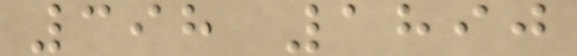398 1890
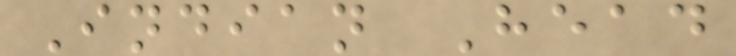Indian Head
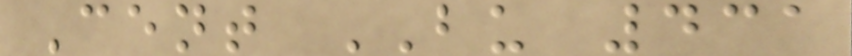Cent BU 431
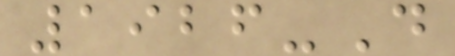1926-D
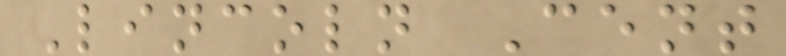Lincoln Cent
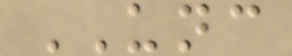UNC
